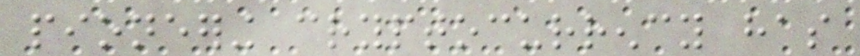pioneering cryptocurrency has
